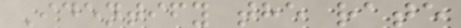Identify the rate
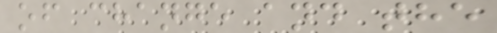of change and the
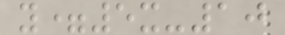y=5x-10
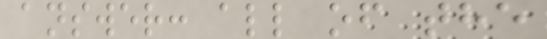answer: all of the
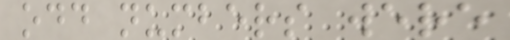odd numbers were
